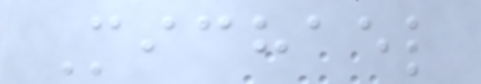Michael
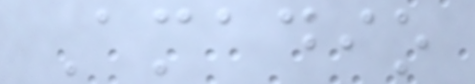Amadio
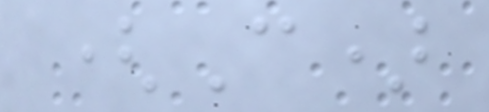(C)
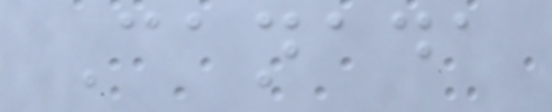Canada
